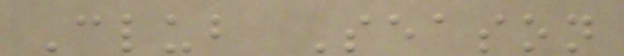Club Season
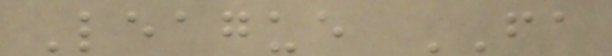League FA
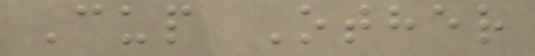Cup Other
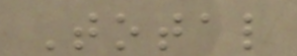Total
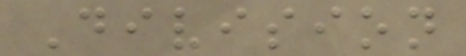Division
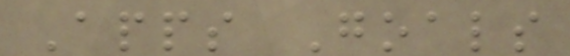Apps Goals
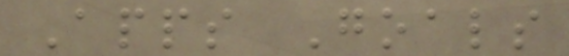Apps Goals
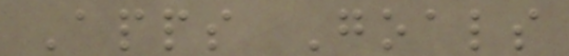Apps Goals
